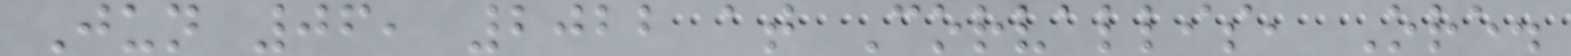Jun 06, 2022 at Corvallis, Ore.
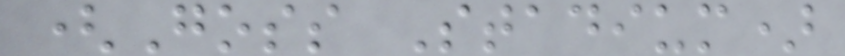(Goss Stadium)
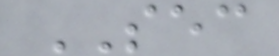SEC
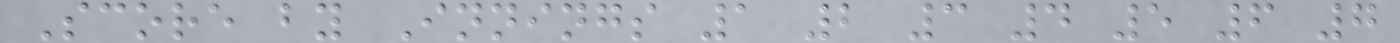Score by Innings 1 2 3 4 5 6 7
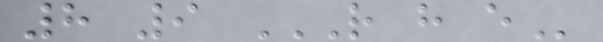8 9 R H E
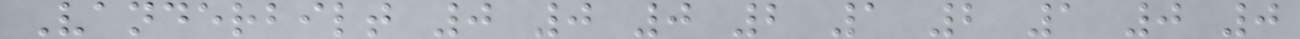Vanderbilt 0 0 0 2 1 2 1 0 0
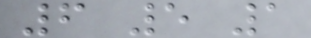6 5 1
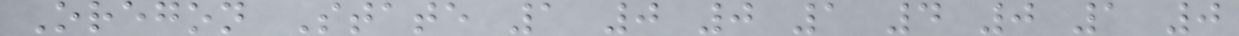Oregon State 1 0 0 1 4 0 1 0
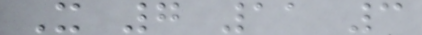X 7 11 3
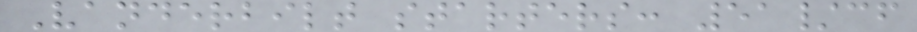Vanderbilt starters: 51/cf
